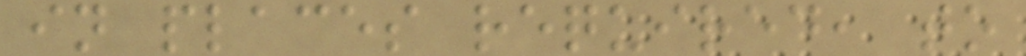in places required, to
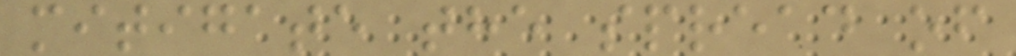mitigate the spread of
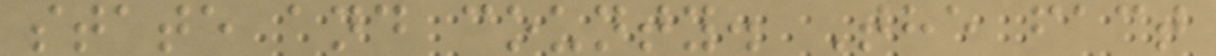state and county. The fact
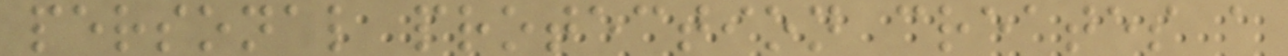personal protection creates a
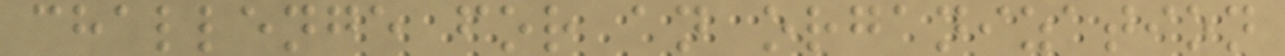challenge for an organization
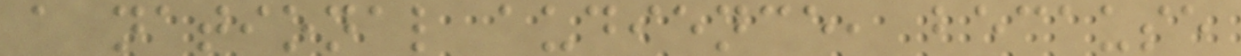a national audience, because
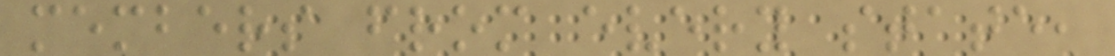members from every state,
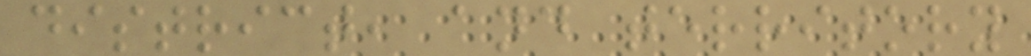district, and territory
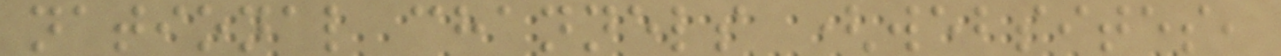national channels (websites,
